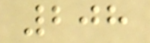208
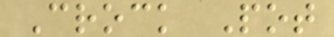Crock Pot
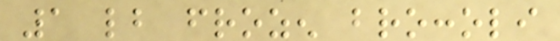1 lb frozen broccoli
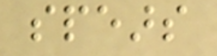spears
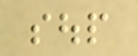soup
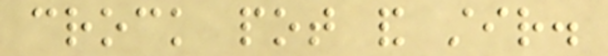crock pot and stir.
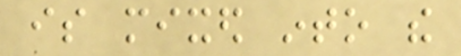is mixed into the
